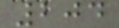204
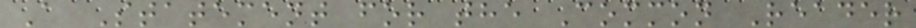A Statement for the Common Reader
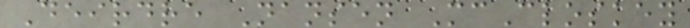Deirdre Nansen McCloskey
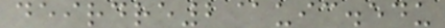deirdre2@uic.edu
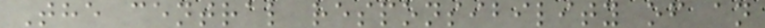The central responsibility of an
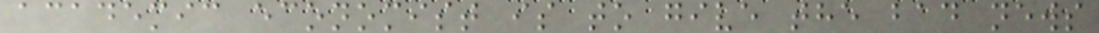academic economist is to give the bad news
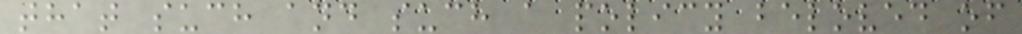that such and such a policy beloved of
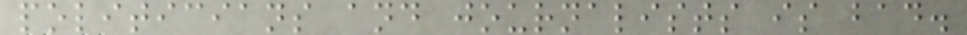politicians and journalists is bad.
